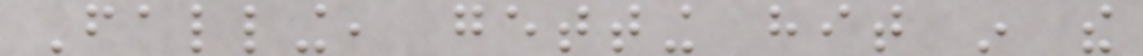Falling, getting hit in the
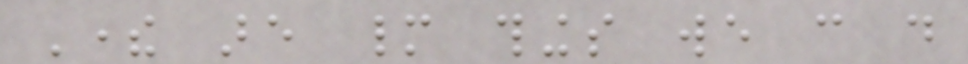There are many things we can do
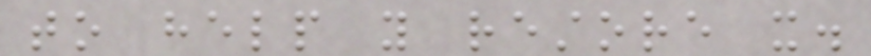to help you restore it.
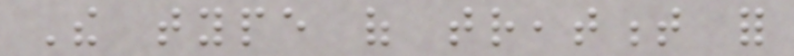The type of treatment for
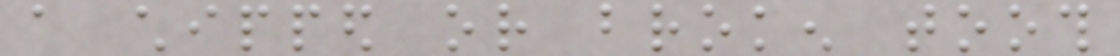a chipped or broken tooth
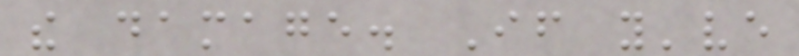the damage. If you've
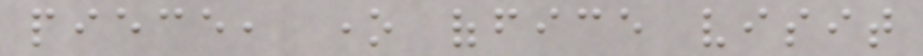piece, one office visit
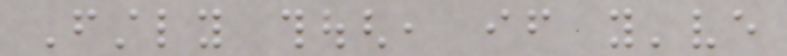Firstly though, if you've
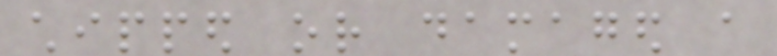chipped or damaged a
